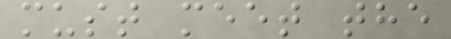must meet the
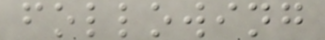following
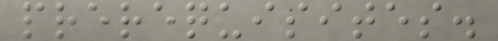prerequisites.
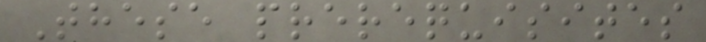These prerequisites
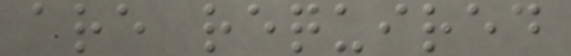are required
